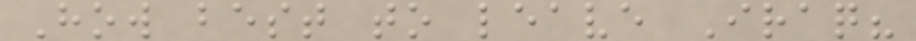How best to leave Iraq?
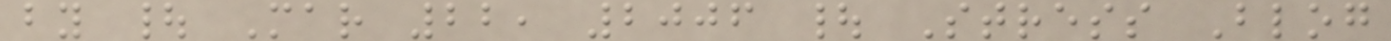by | Mar 22, 2006 | Stress Blog
